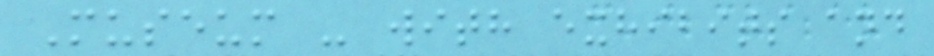Museum - with exhibits and
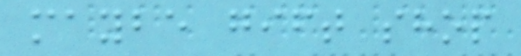maybe gift shop
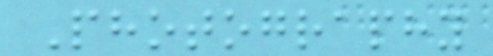Photography
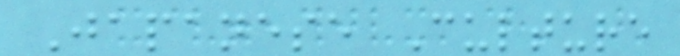Japanese Culture
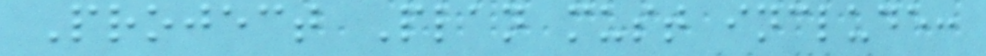Project Plan must include:
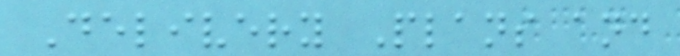Delivery Plans and
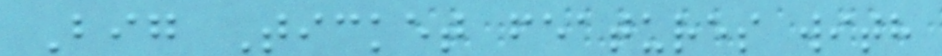Big Ticket features with
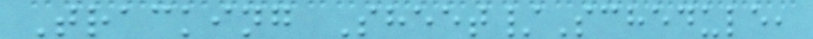Tracking Sheet/Schedule,
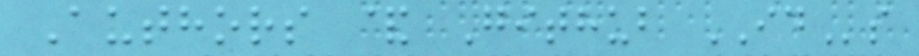Authors & Github IDs
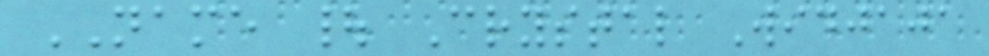NAME | Crystal Widjaja
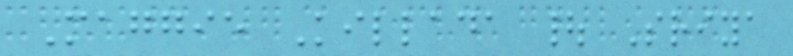Maggie Killada | Sriya
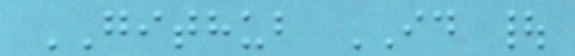GITHUB ID |
